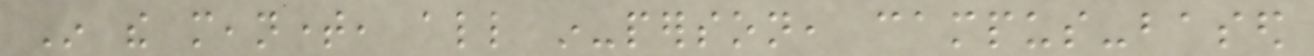In the meantime, all in-person, campus-based
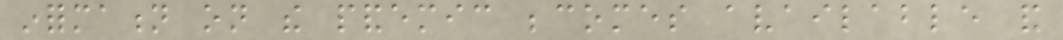information on the pandemic becomes available and
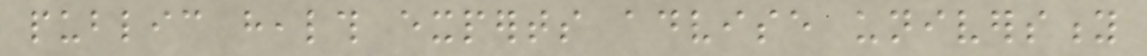public health experts advise university
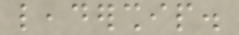leadership.
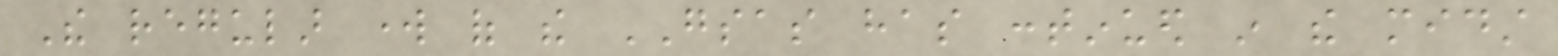The regular work of the GSAS has continued in the midst
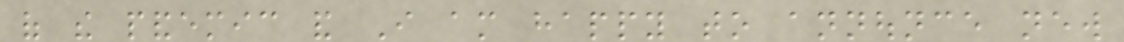of the pandemic and I am happy to announce new
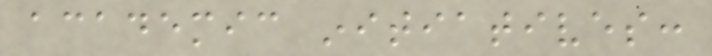academic initiatives:
